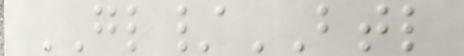GL/BTL
